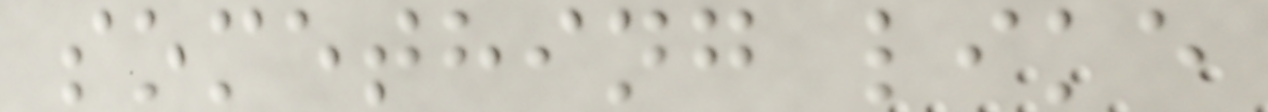something like
